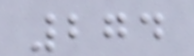274
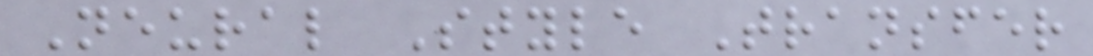Neural Style Transfer
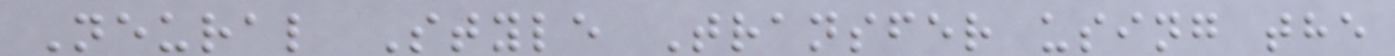Neural Style Transfer using the
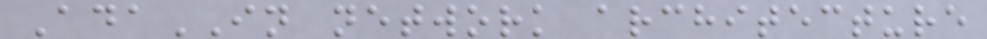AdaIN network architecture
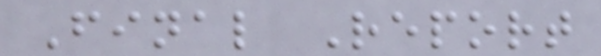Final Report
